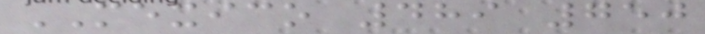MEXICO 489 750
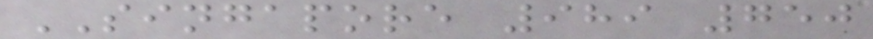SINGAPORE 989 750
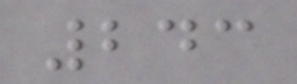243
